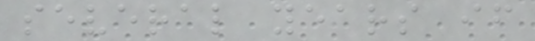several years if
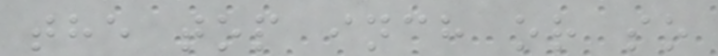the top inch or so
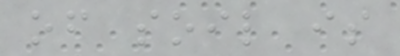of soil is
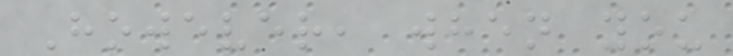However, when you
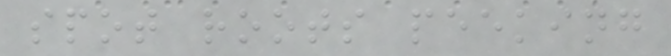spot roots peeking
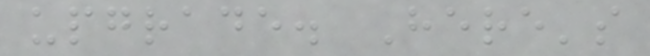upgrade. Here's
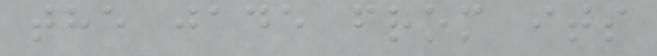the jade from its
